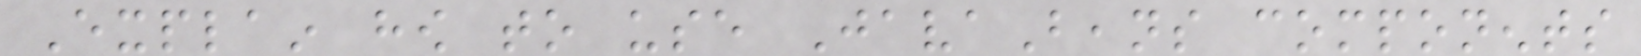Explain how to use JavaBeans components
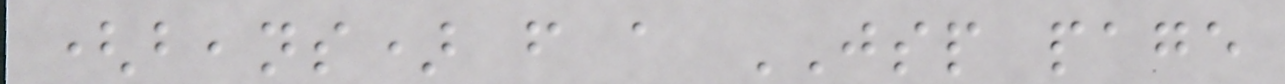(beans) from a JSP page
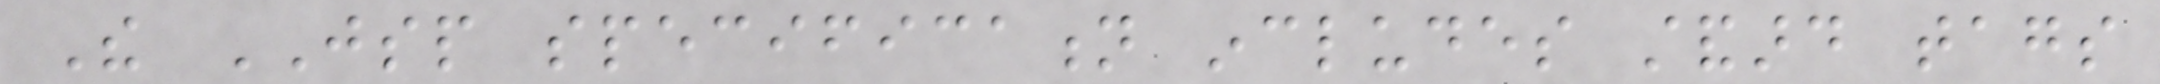The JSP specification includes standard tags
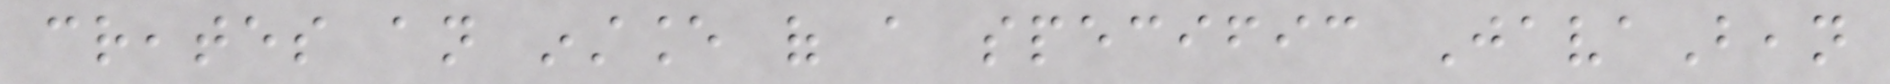creates an instance of a specific JavaBean
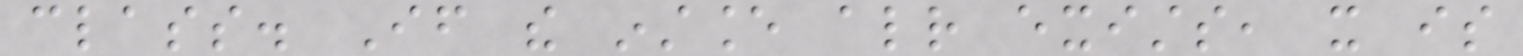class. If the instance already exists, it is
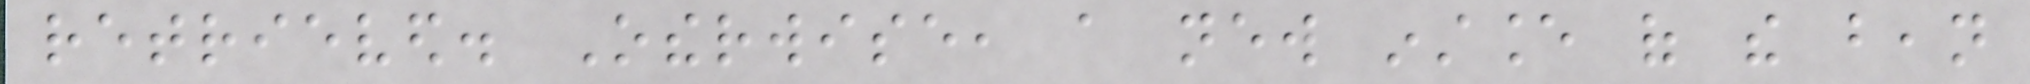retrieved. Otherwise, a new instance of the bean
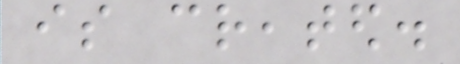is created.
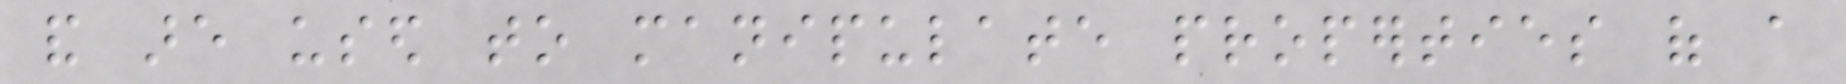and are used to manipulate properties of a
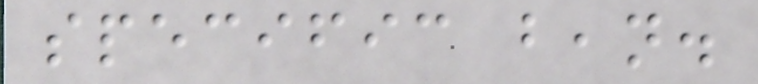specific bean.
